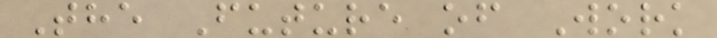The Future of Work
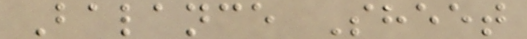Balance Sheet
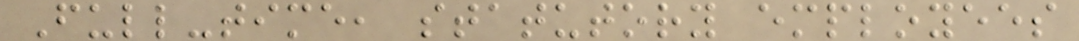Full-time, statutory employees
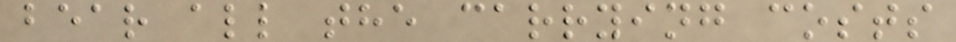bear all the carrying costs
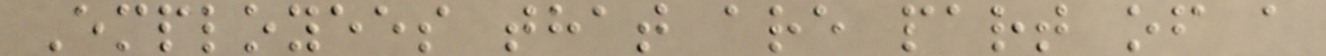Employees that are part of a
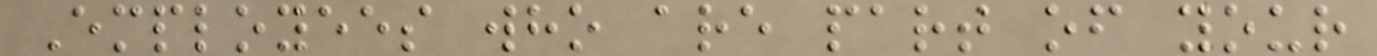Employees who are part of your
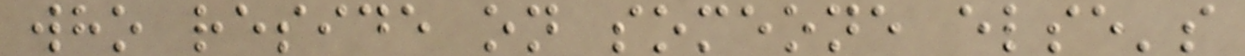who reside on someone else's
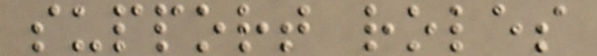support roles
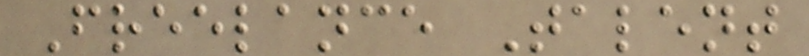Freelance Talent
